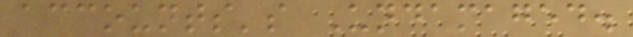accounts's Undamaged.
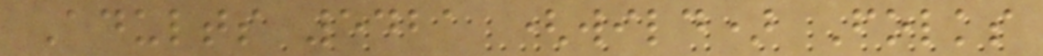Adults 5421 (wild) Folks
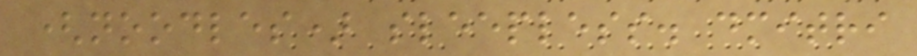(noodles) sleepless. dmitri
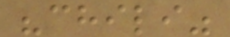"chili"
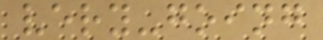very-going
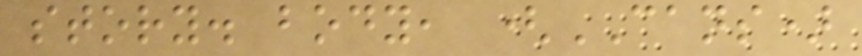story. body, (CANS)
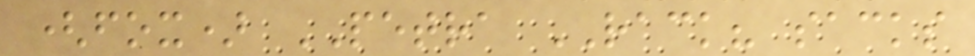(fox) PETRA RACK? sacks
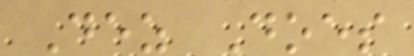Dez Does
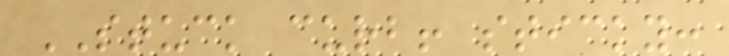STUCK curb! sticky:
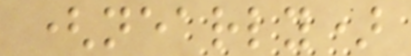(nearly)
